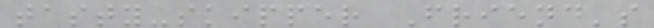tasty-skipper Friend's
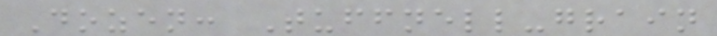Dozen: Tuffnell-grain
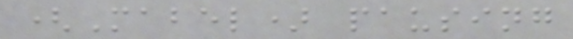(Mabel) pausing
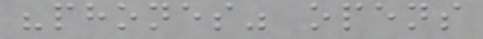"phones" opens
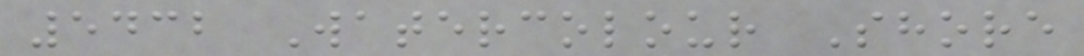5432 Watercolour Shore
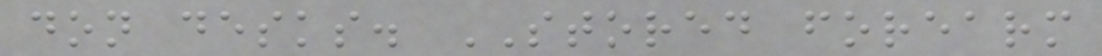don desks. STORED forearm
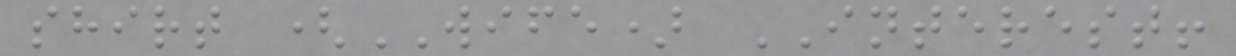shirt (WIFE) INTEREST!
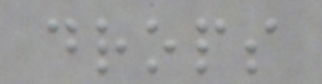drops
